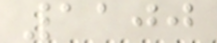1100
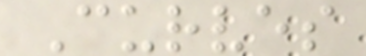Curves
